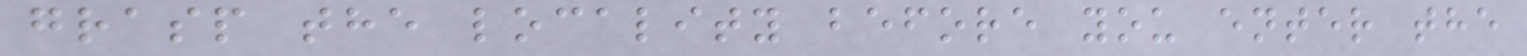grasp the locality before you enter the
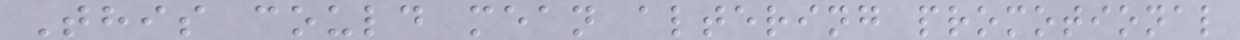This could mean altering promotional
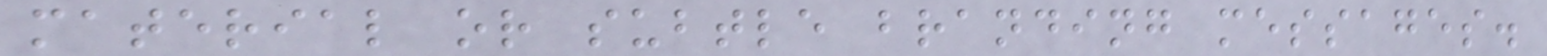material or subtle branding messages.
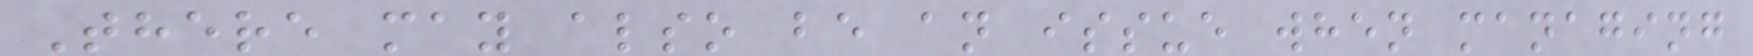There may also be an issue when managing
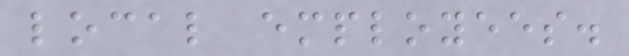local employees.
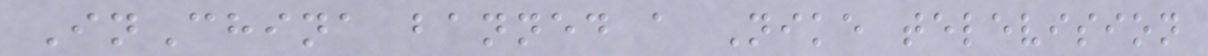InChina banned a Nike television
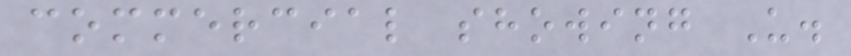commercial showing U.
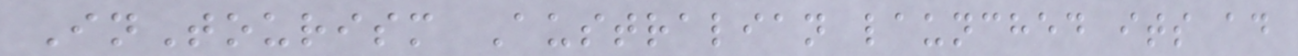InTourism Australian launched its ad
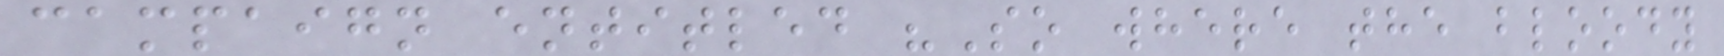campaign entitled "So where the bloody
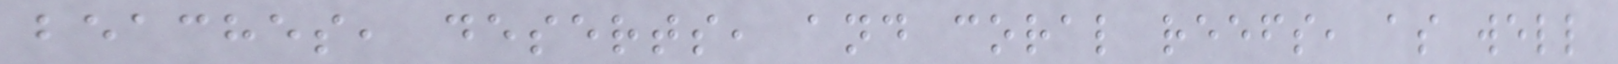beaches, deserts, and coral reefs, as well
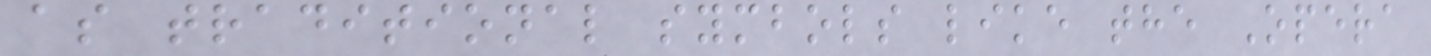as traditional symbols like the Opera
